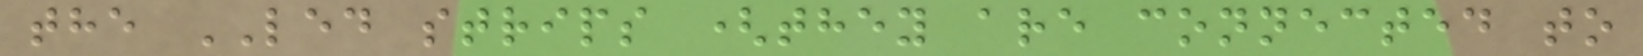the LED strips (they are connected to
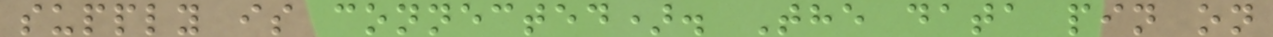supply is connected). The data pin on
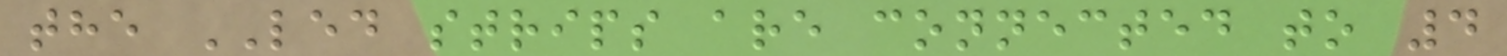the LED strips are connected to 4
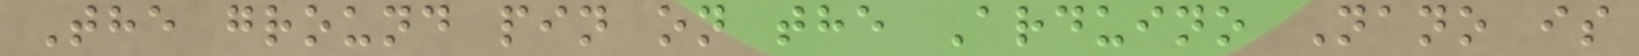The ground pin on the Arduino Nano is
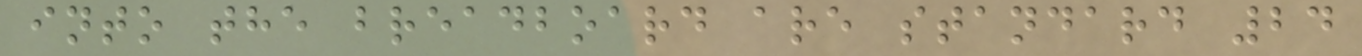into the breadboard are standard 24
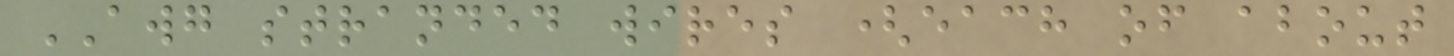AWG stranded wires (each of about
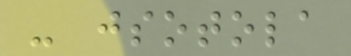- jsotola
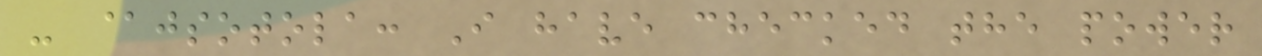- @jsotola: I have checked the power
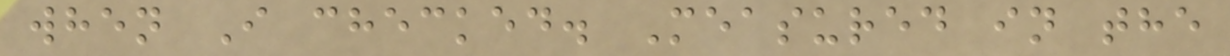when I checked. Measured in the
